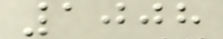1008
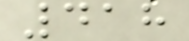418
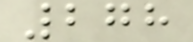278
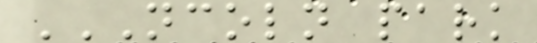NCOLN PARK
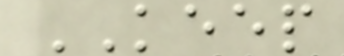KEEP
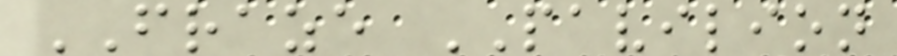FRAZE PAVILION
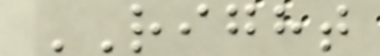RIGHT
